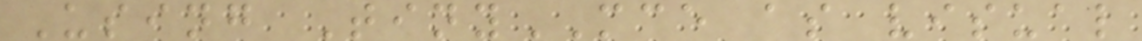Using TinyMCE as visual
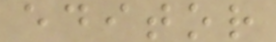editor
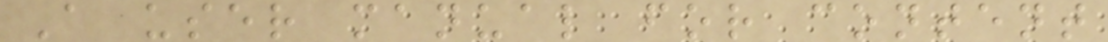A user manual for content
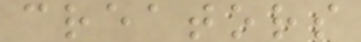creators
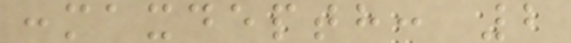:maxdepth: 2
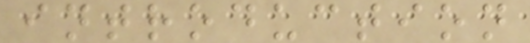introduction
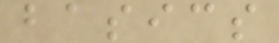basics
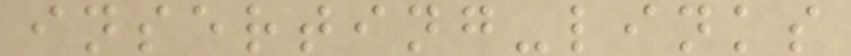inserting-links
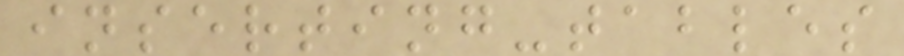inserting-tables
